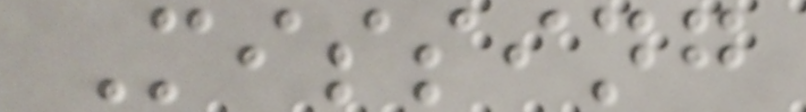Missing
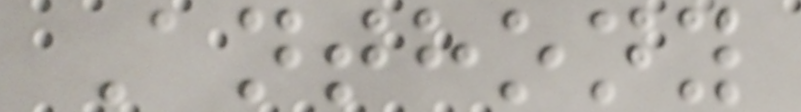Anthony
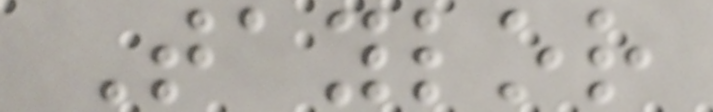Taylor
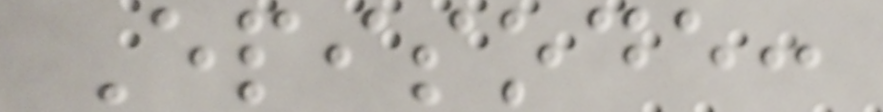Episode:
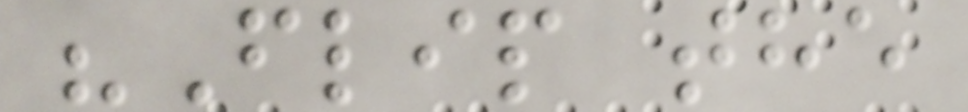"Flip the
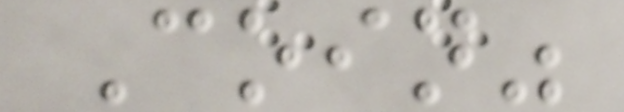Coin"
